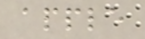apple
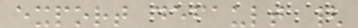export default {
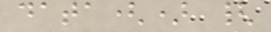data() {
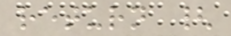return {
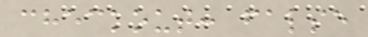checkout: false
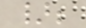};
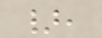},
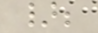};
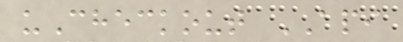uCheckout API
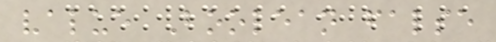value Boolean false
